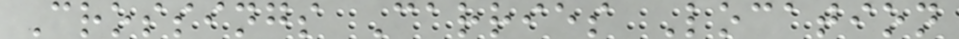Crossings Carries Location
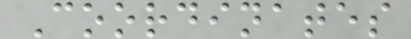Coordinates
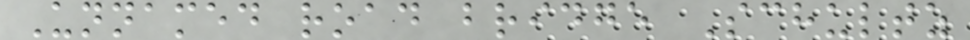Unnamed road bridge Schultz
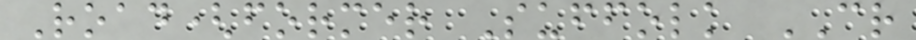Road(former Suffolk CR
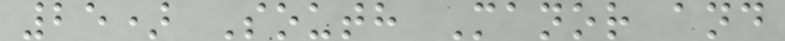25) South Manor and
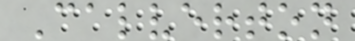Calverton
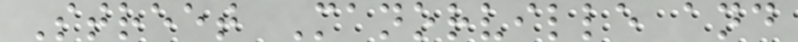Street Manorville and
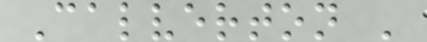Calverton '
